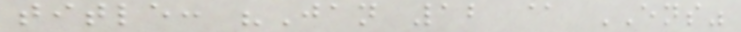title: "Jan 12 @ ENS"
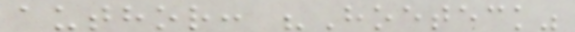author: "Hoeteck"
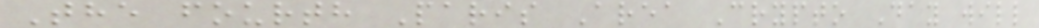The fourth Paris Area Crypto Day will
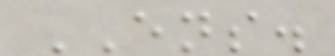ENS.
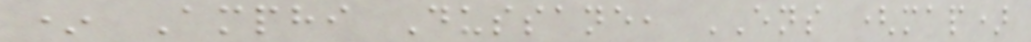* Amphi Dussane, ENS (map)
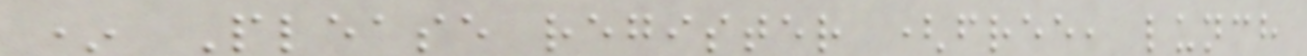* Please register (free, lunch
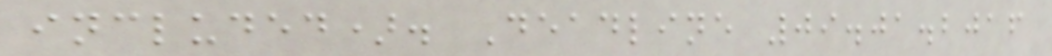included). Deadline 09.01.2016
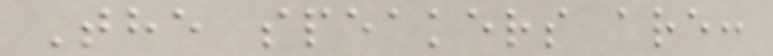The speakers are:
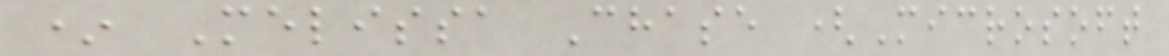* Melissa Chase (Microsoft
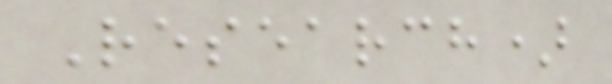Research)
